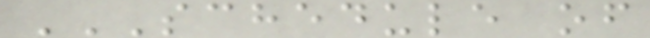SCHEDULE OF
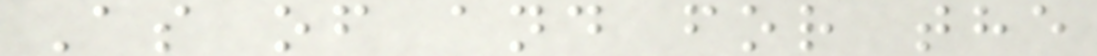As of and for the
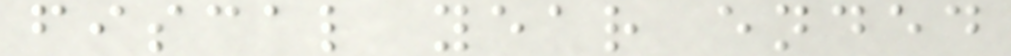fiscal year ended
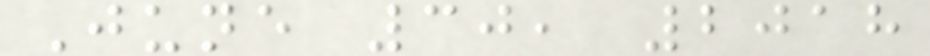June 30, 2018
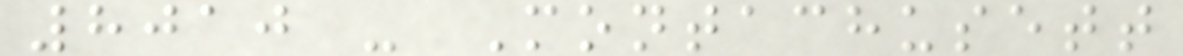8010 - Montachusett
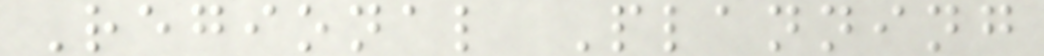Regional Planning
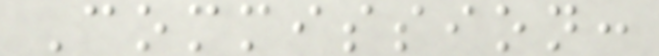Commission:
